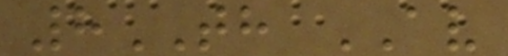8TH AV
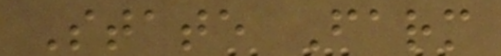State Farm
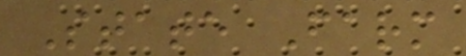State Farm
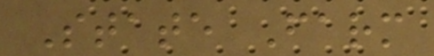State Farm
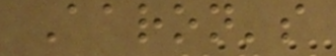Aaron's
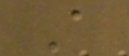A
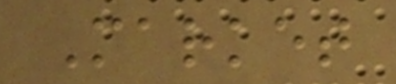Market
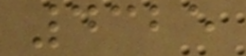4325
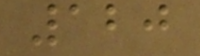120
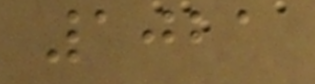1021
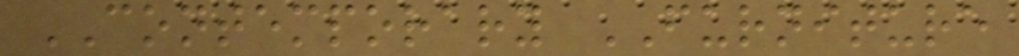CONTEMPORARY FURNITURE
